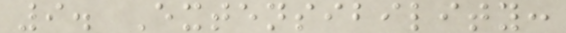9. Extensibility:
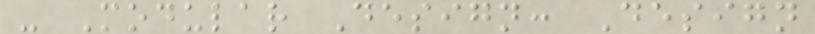- Modular Design: Design
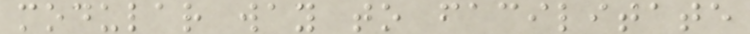modular way to facilitate
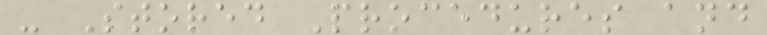- Stored Procedures and
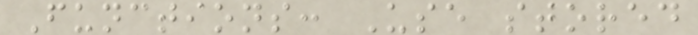Functions: Use stored
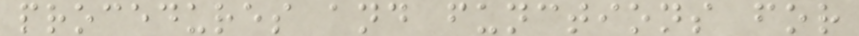procedures and functions for
